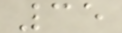35
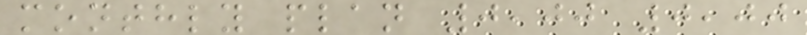monthly plan 0,00 0,00
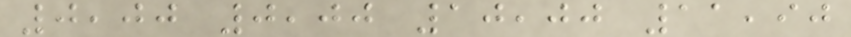0,00 0,00 10,00 11,90
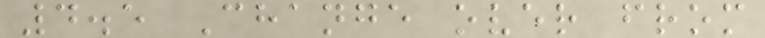4.5 Change over from
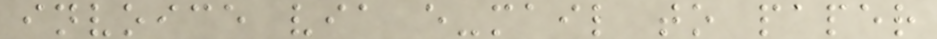invoice via e-mail to paper
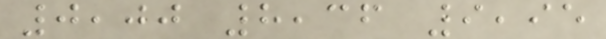0,00 8,36 9,95
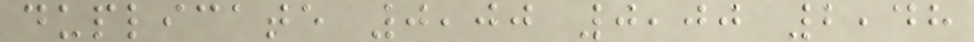duplicate 0,00 0,00 2,48
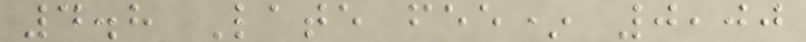4.8 Late fee* 0,00
